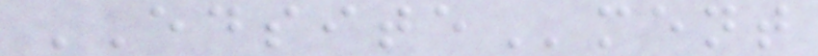EDSITEment
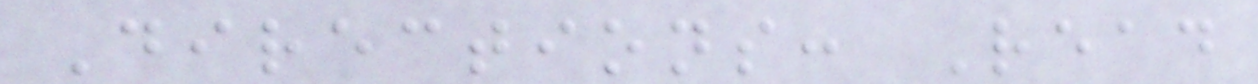Directions: Read
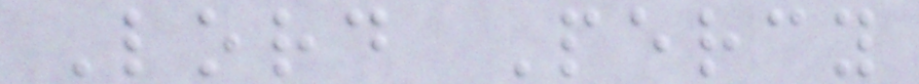Lord Percy
